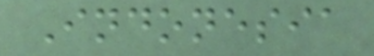Indonesia
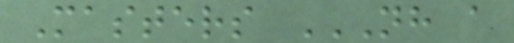Masters NH A
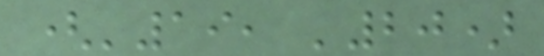('19, '20)
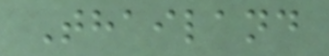Thailand
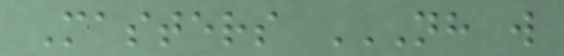Masters NH W
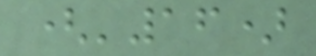('16)
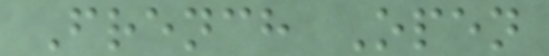French Open
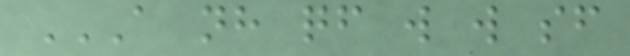A NH QF W W SF
